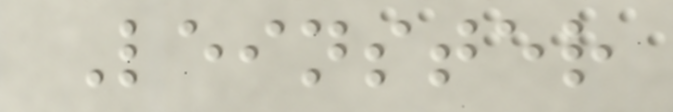Leinster
